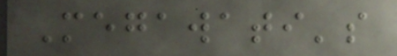Megawati's
